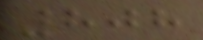808
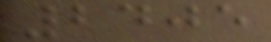2405
